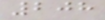208
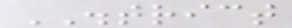DISTRICT
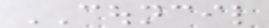COUNCIL
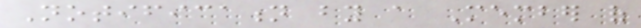Notification by a Member of
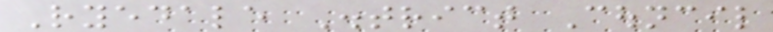Ryedale District Council
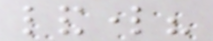landlord?
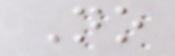No
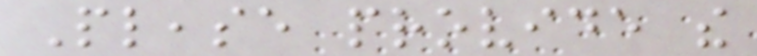Please provide the
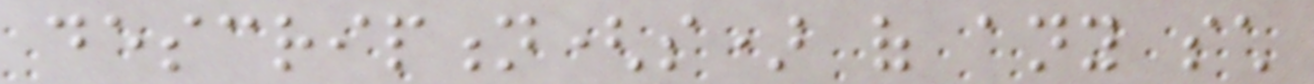description(s) of any such
